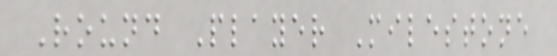Round Player Milestone
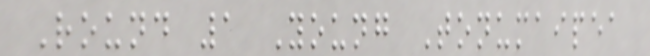Round 1 Young Tonumaipea
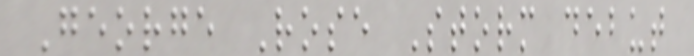George Rose Storm debut
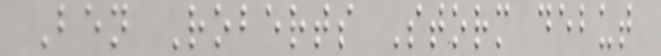Ben Roberts Storm debut
